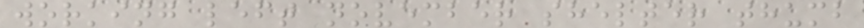working left november shelter thumb
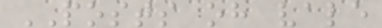POSTS oh vale
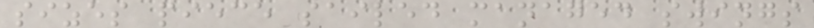sizes piece sailed managed swings
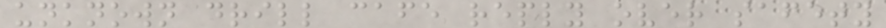unknown drill cafe reply over safety
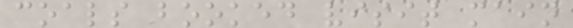coals booked visit main
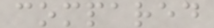compared
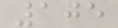105
